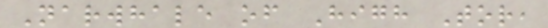Narwhale of High Tor,
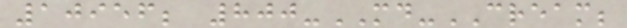10956; 800-MD-CREAM;
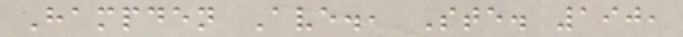Hampden Ave., Ste. 190,
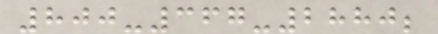800-367-2880;
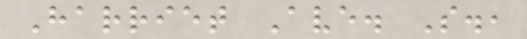Harriet Ave. S.,
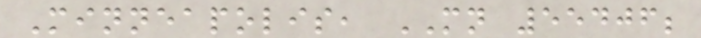Minneapolis, MN 55406;
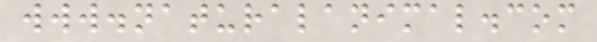www.naturalanimal.com
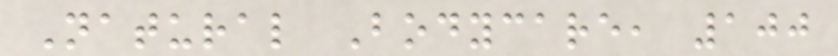Natural Bodycare, 100
